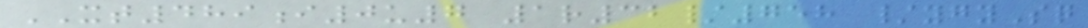XT489i0u7 1r32/758 /ygySq
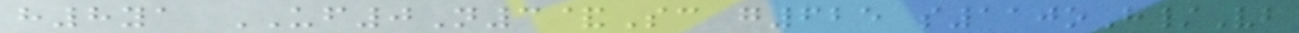h8ya UF0N3&Sc g625 s110oH/Vb
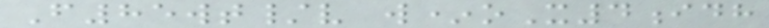F85wt/v w*oX4idh
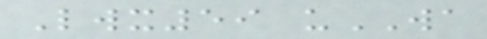Lwx59 uWA
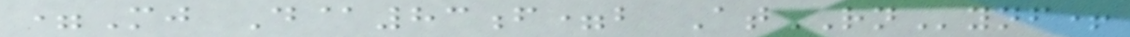=Mj D@83f=b AtRNynf+
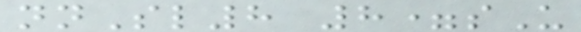nnSl8 8=sU
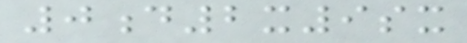0d2x9sx
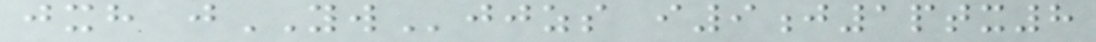jxh jYWjjzs i9j1ptx8
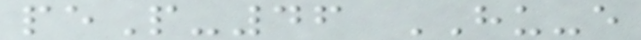peP-46 HU-e
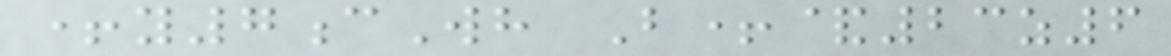+y7cWh B+&23z6
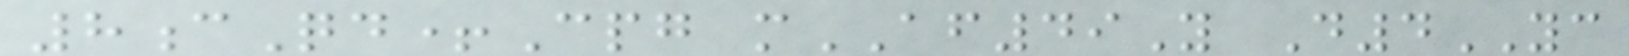8cQd+Cpg mAF49Y D4YC
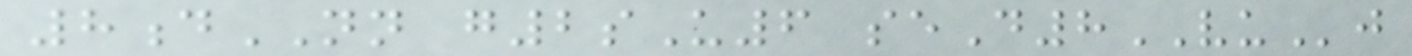8dNN g2sU6 seD8VUj
